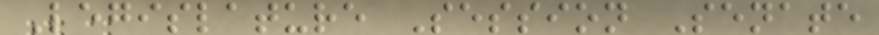Legislature Session Senate
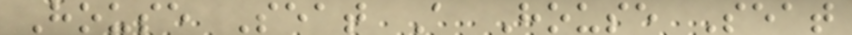House Seat A House Seat
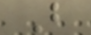B
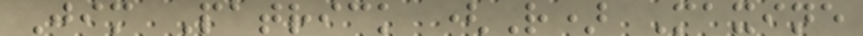Jim Patrick (R) Maxine
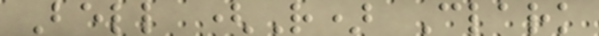Bell (R) Clark
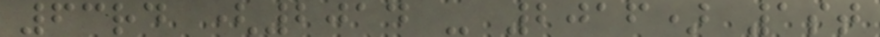63rd (2014 - 2016) 1st
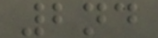2nd
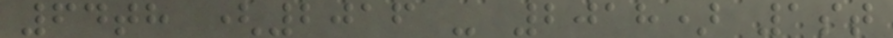64th (2016 - 2018) 1st
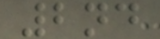2nd
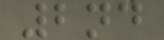2nd
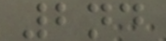2nd
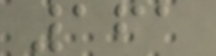161
